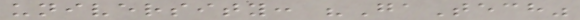university: "GaTech"
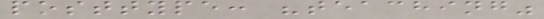posttype: "teaching"
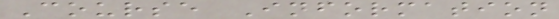Course Information
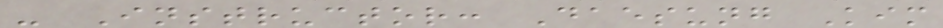- Instructor: Daesung Kim
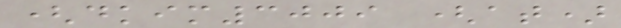(dkim3009 (at)
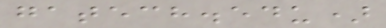gatech.edu)
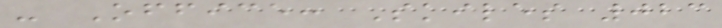- Office: Skiles 023
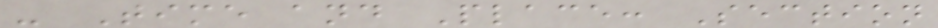- Time and Place: Section
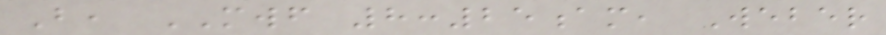B, MWF 8:25am, Weber
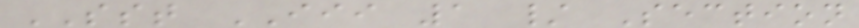SST III 1 / Section
